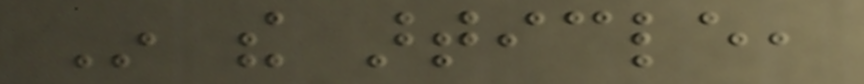In the article,
